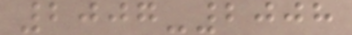2007-2008
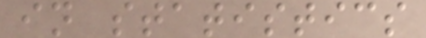in statistics
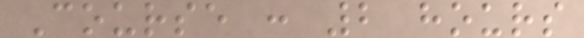Course : 2 hours
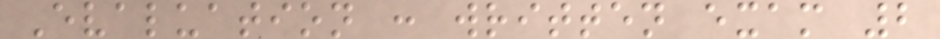Evaluation : written exam 2
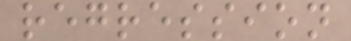regression
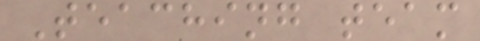Teaching team
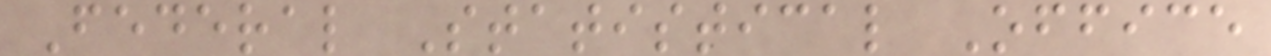Federal Statistical Office
